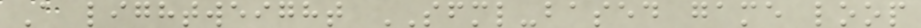A lightweight SFML-based game loop
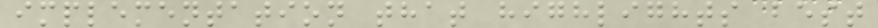implementation that highlights best
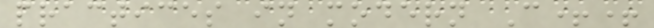practices in modern C++
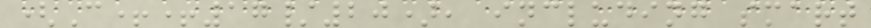(C++17/20), including smart
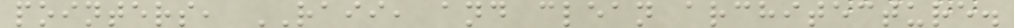pointers, RAII, and clean architecture.
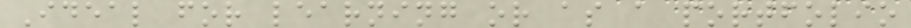Ideal for learning or as a portfolio
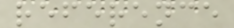reference
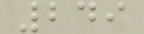249
